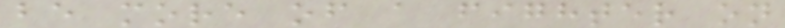be more of a fighter on
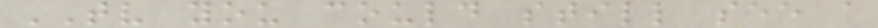TV you could still see a
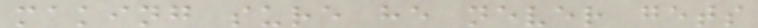making sure he never gets
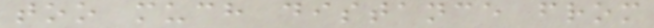too much distance from
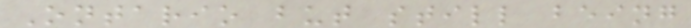Ontario but still being
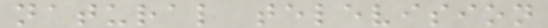natural television
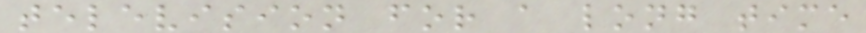television for a long time
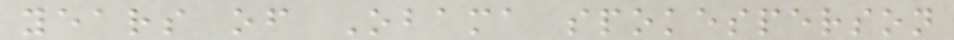years of Obama spokesperson
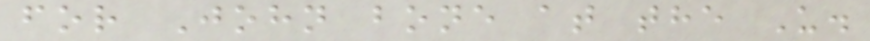for John bone at the U.
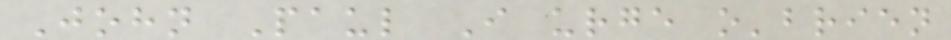John Paul I urge o'brien
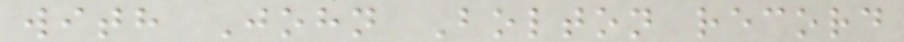with John Bolton record
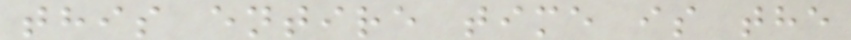this entire time is the
